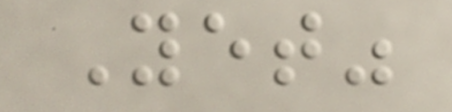Yet"
